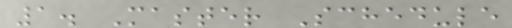1. Master Schedule
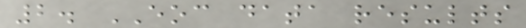2. EOC data results
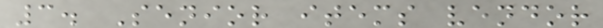3. Senior items vendor
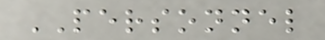PERSONNEL
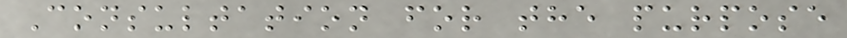Consultation for the purpose
